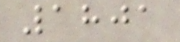1801
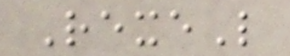RexeL
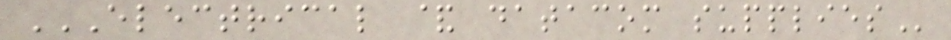ELECTRICAL & DATACOM SUPPLIES
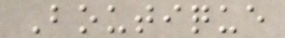Boutique
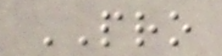PRO
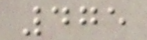475
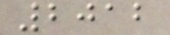2012
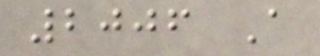2006 A
